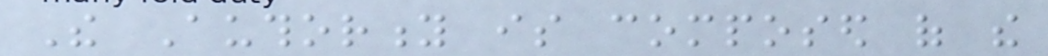The Authority is composed of the
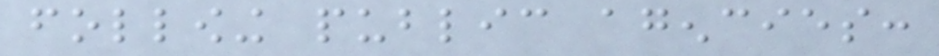following public agencies:
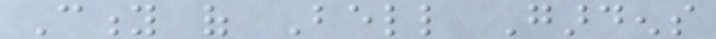City of Bell Gardens
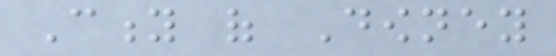City of Downey
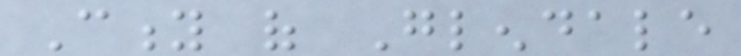City of Glendale
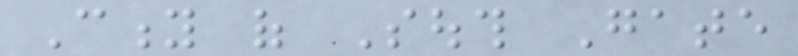City of South Gate
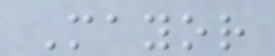Mayor
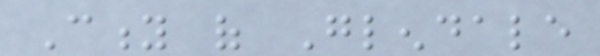City of Glendale
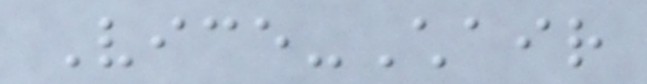Vice-Chair
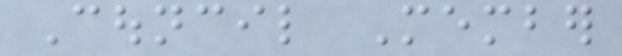Council Member
